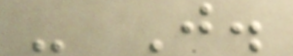- J.
